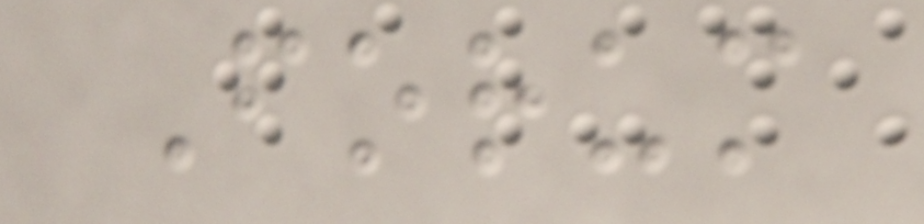Forum
